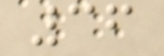36
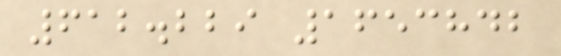612.229 1653842
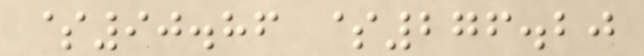$90.86 $276.20
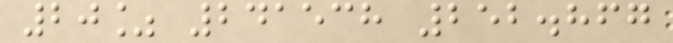20% 241538 252.867
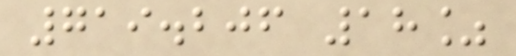719.206 18%
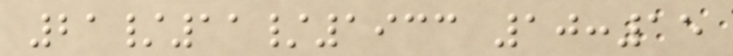21/11/1933 10:15
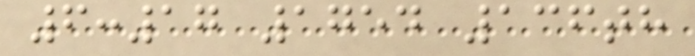6:17 1754 136th
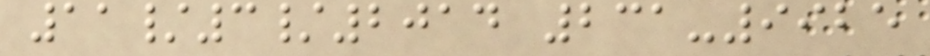11/3/2014 231-9925
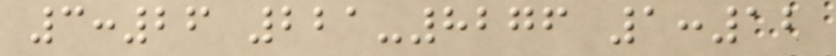3:26 221-8276 1:12
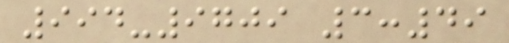994-9709 3:49
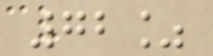72%
